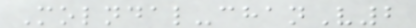Molndal-chanV2
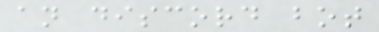an discord bot
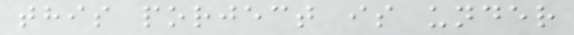this porject is under
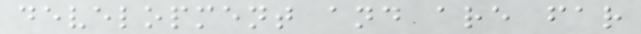development and are far
